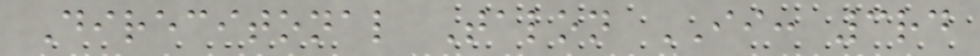Direcitonal Talon II: 3rd
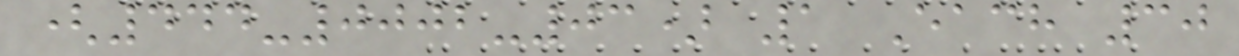(444-0002-03) 1 Each 30
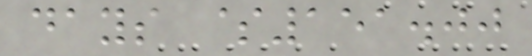days $151.00
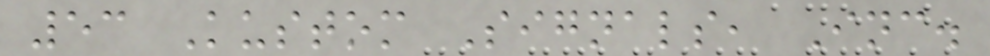53 Kustom Signals, Inc.
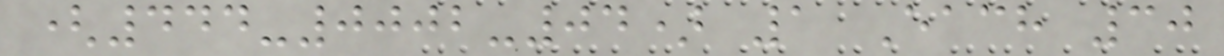(444-0002-04) 1 Each 30
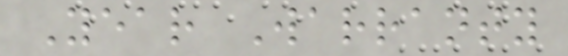Year Warranty
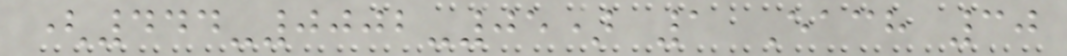(444-0002-05) 1 Each 30
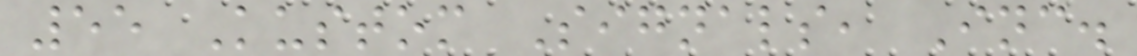55 Kustom Signals, Inc.
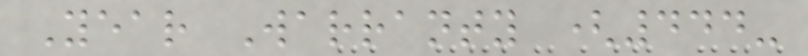Year Warranty (444-
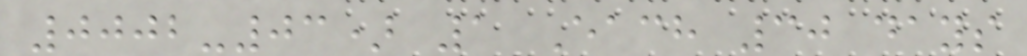0002-03) 1 Each 30 days
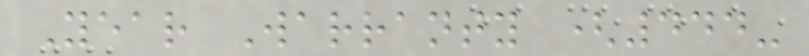Year Warranty (444-
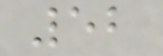52
